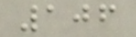106
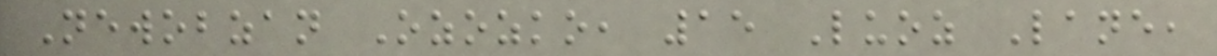Newobzan Ozozko, 15 Luoz Lane,
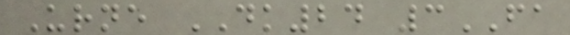Urne DK24 3FA
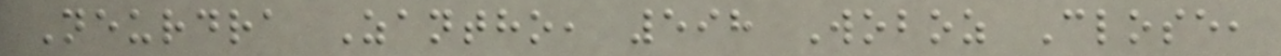Neurdra Zantho, 598 Woboz Close,
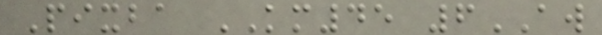Pixba KM45 6AW
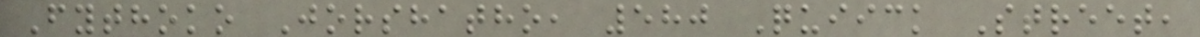Fythoko Jorshatho, 580 Quiick Street,
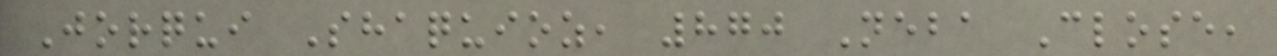Jorqui Shaquioz, 870 Neba Close,
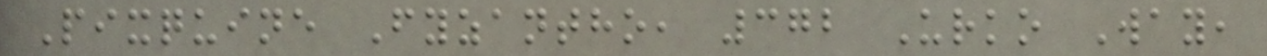Pixquine Fyzantho, 372 Urko Way,
